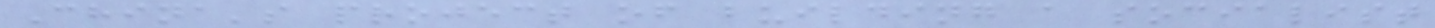China's project of building a socialist
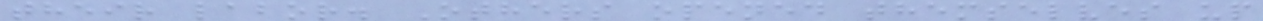their labor. Others opened themselves up
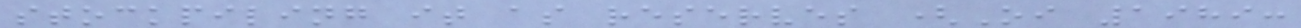stockpiling it as reserves (Oi 1989:
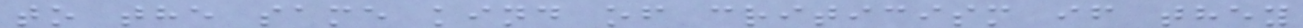to the same kind of criticism if they
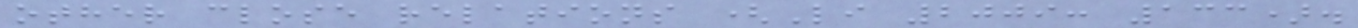other close relations (Li 2009: 133).
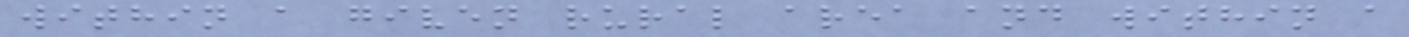within a given rural area and within a
